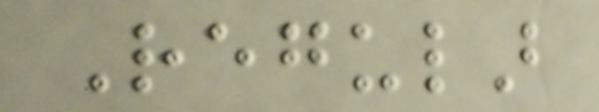Regular
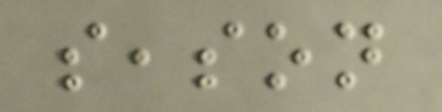season
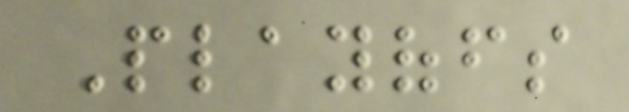Playoffs
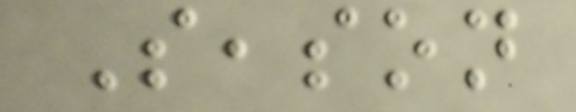Season
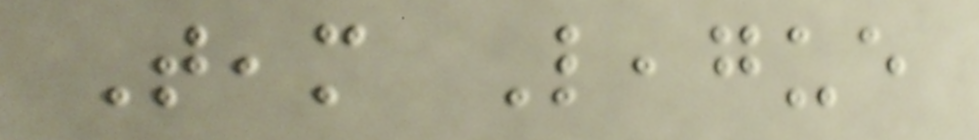Team League
